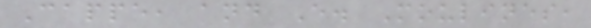Cappe, and E. Moulines,
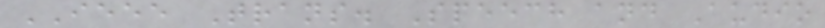IEEE Trans. Speech and Audio
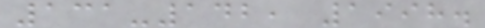131-142, 1998.
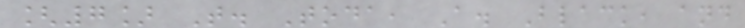[7] T. Toda, A. Black, and
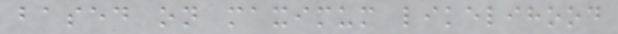based on maximum likelihood
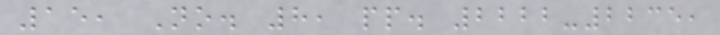15, No. 8, pp. 2222-2235,
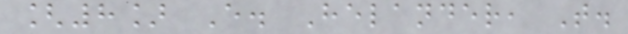[8] E. Helander, T.
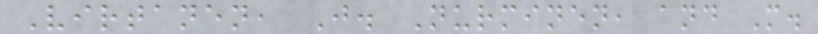Virtanen, J. Nurminen, and M.
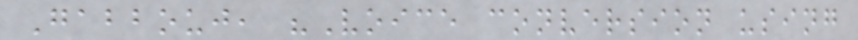Gabbouj, "Voice conversion using
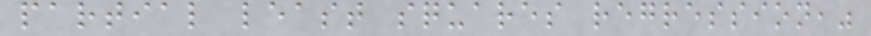partial least squares regression,"
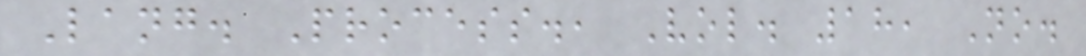Lang. Process., Vol. 18, No.
